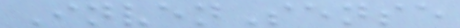InvenSense
